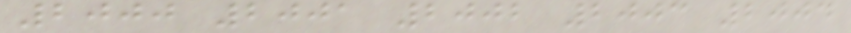2000 2001 2002 2003 2004
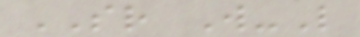SR W-L
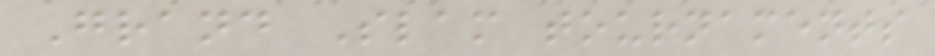Grand Slam tournaments
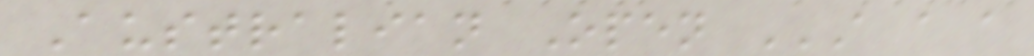Australian Open A A A
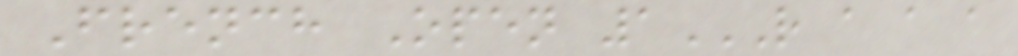French Open 1R A A A
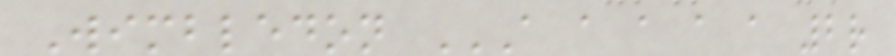Wimbledon A A A A A 2R
